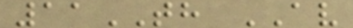11TH AV
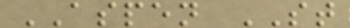ASPEN ST
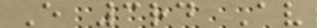E 3rd Av
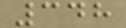348
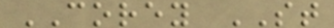COREY ST
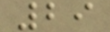29
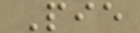Pie
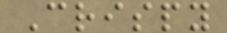Crispy
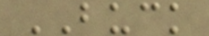BUCK
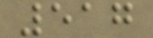517
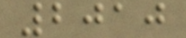2010
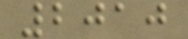2010
